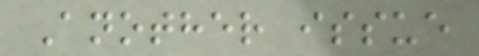Another issue
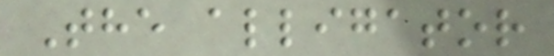The alligator
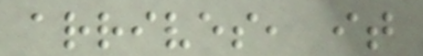arrives, it
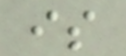is
